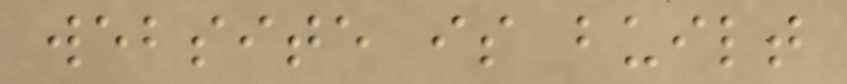website is built
